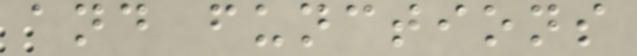and functions
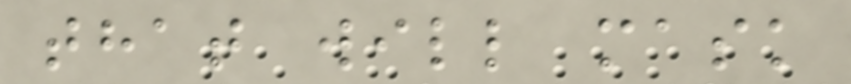that will mask
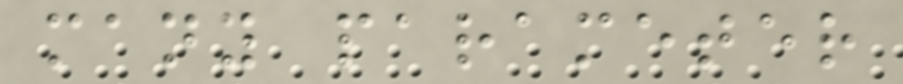many parameter
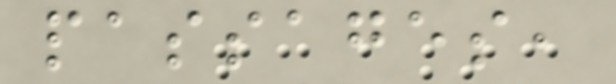passages,
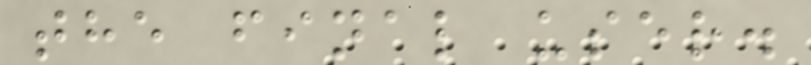the final user.
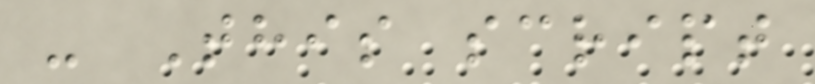- This script
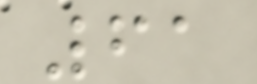61
